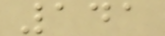141
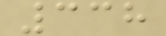338
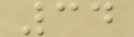34
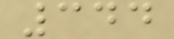344
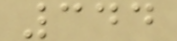344
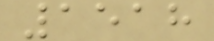1518
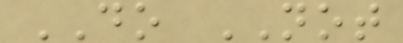DO NOT
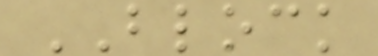BLOCK
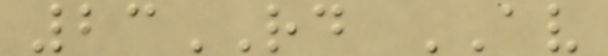23RD AV
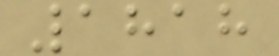1818
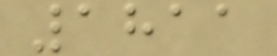1811
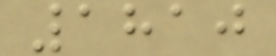1810
